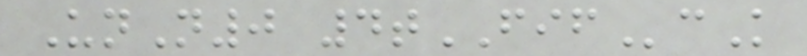UnN0 4tFIFcK
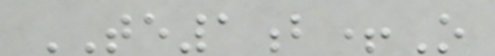TE1b+O
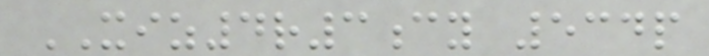XIZ4r3cy 534p
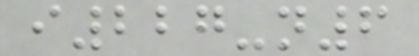i227-n6
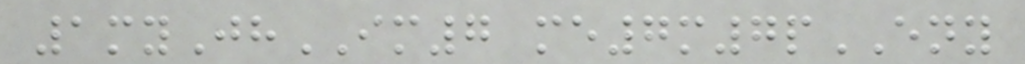1myJhIM7 me7m7pENY
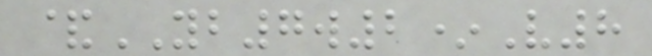&YB7w2*V8
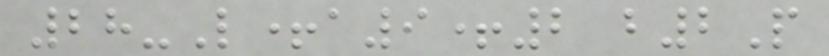28-L+a9+2 b2P
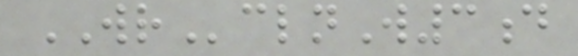WRclnW3d
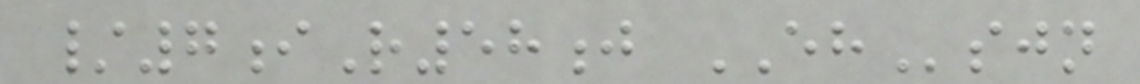/7iR58j EHsjn
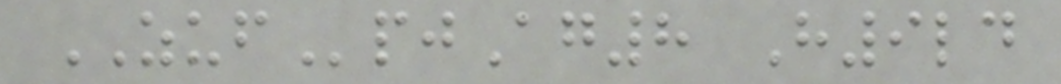ZUFpjAg8 H9ld
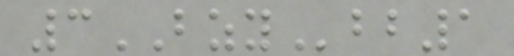3BZYbb1
